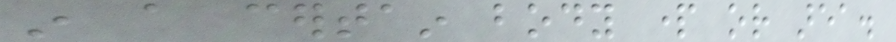in a certain body part or area.
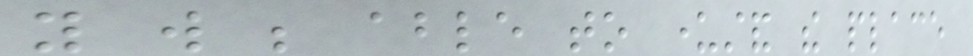you will be able to understand the place
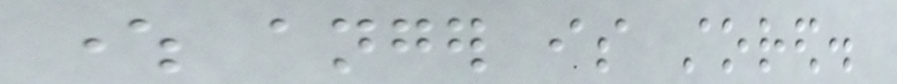where anger is stored.
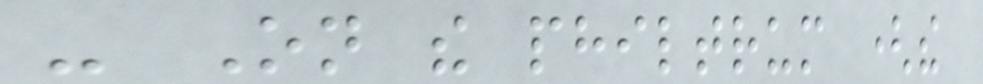- On the philtrum (the
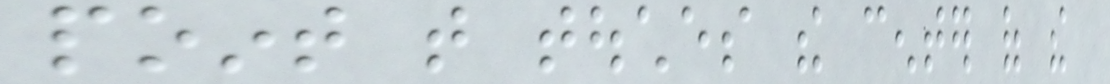point that touches the center of the
